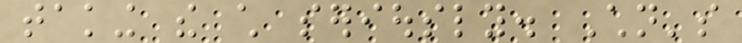taking the child seriously. Children's
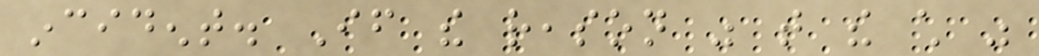incident. If the reason was that the child was
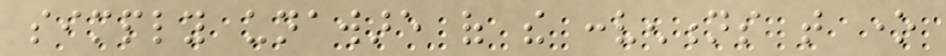simply unaware of the conventions that one
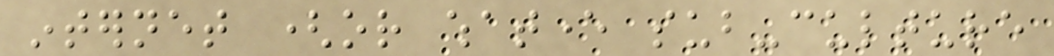internet (or whatever sub-culture
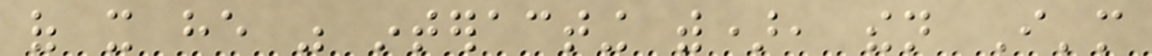of it he was interacting with), then I'm
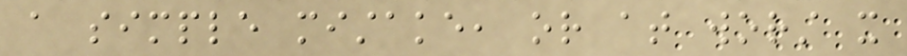a simple mistake, or at worst it
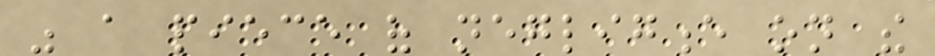was a piece of negligence on the
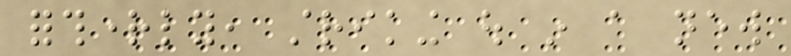forthrightly, striking out in a new
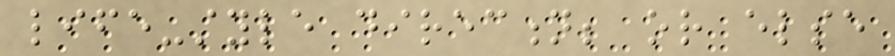life-style direction; or else
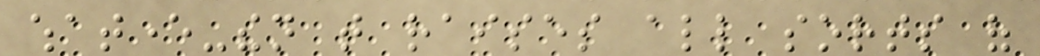whatever-then that raises all sorts of
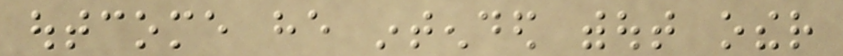outcome he intended without other
